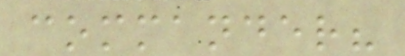commander?
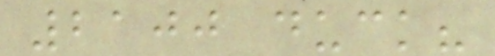2100 duck?
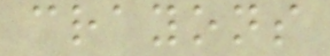crayons
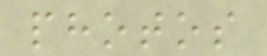photos
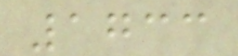1733
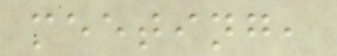meeting,
